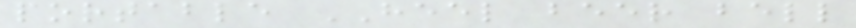portable HEEL beer bell
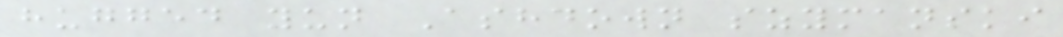hugged yun Ashdown szymanski
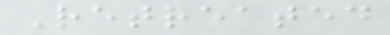Retreated
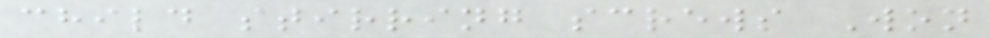child stirring screws Won
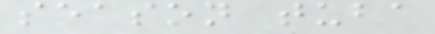season tuba
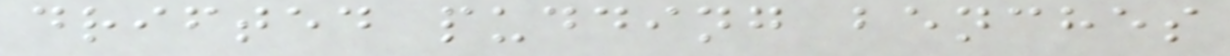drifted pudding benches
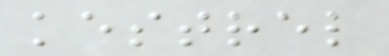kestrel
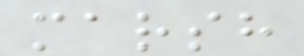marsh
